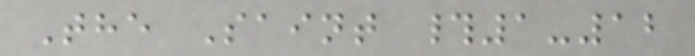The Saint #1-12
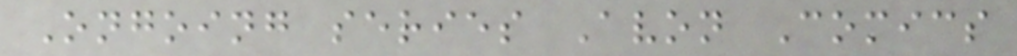Ongoing series Avon Comics
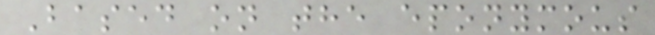Based on the eponymous
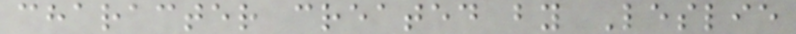character created by Leslie
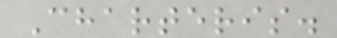Charteris.
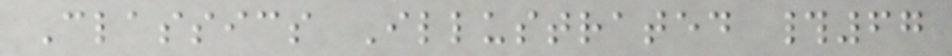Classics Illustrated #67
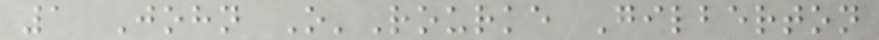1 John O'Rourke Gilberton
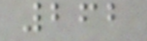262
